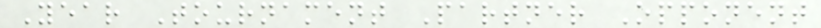Year Tournament Partner Opponent
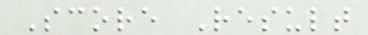Score Result
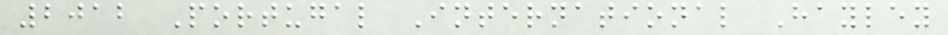2012 Portugal International Hayley
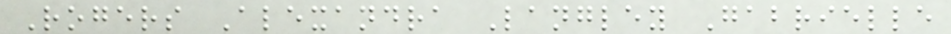Rogers Alexandra Langley Gabrielle
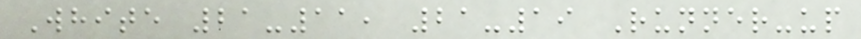White 21-11, 21-19 Runner-up
